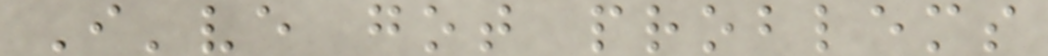I've got problems
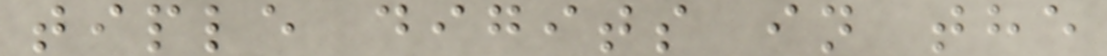tiple digits in the
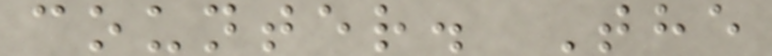counter. The
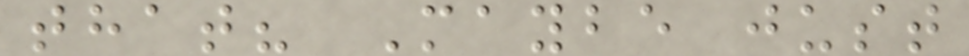that? Maybe just
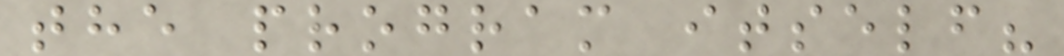the program itself?
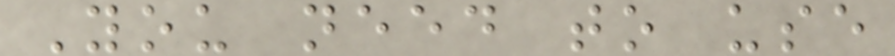You need to use
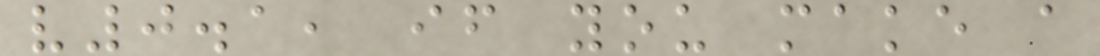v0.1, if you make a
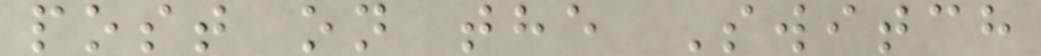post on the Switch
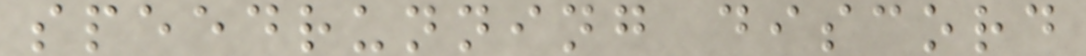speedrunning discord
